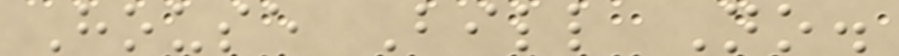House Bill No.
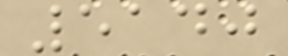5140
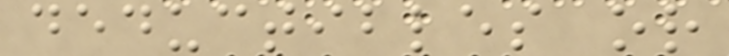deductibles or
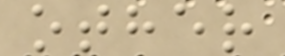other
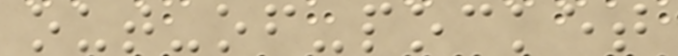out-of-pocket
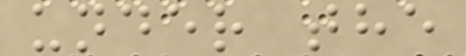under the
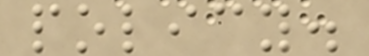policy.
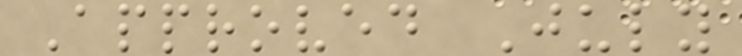Approved July
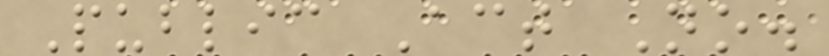Public Act No.
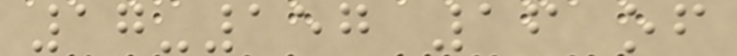17-157 16 of
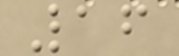16
